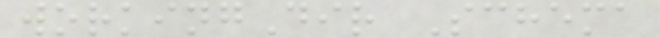workingDir Schema
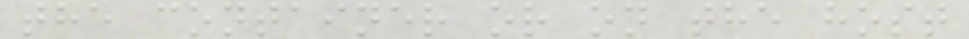the container or on the host
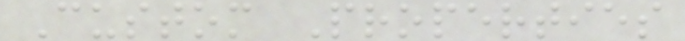Custom Properties
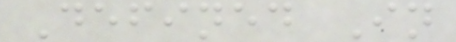Defined In
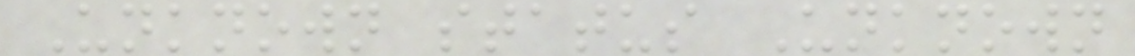Unknown status Unknown
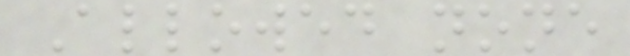Allowed none
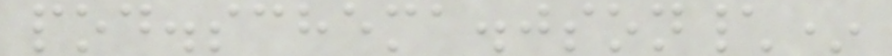pod.schema.json\*
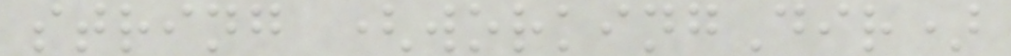string (workingDir)
